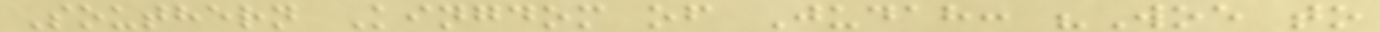Southern Kingdom of Judah: "Woe to
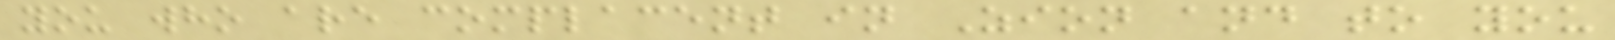you who are complacent in Zion and to you
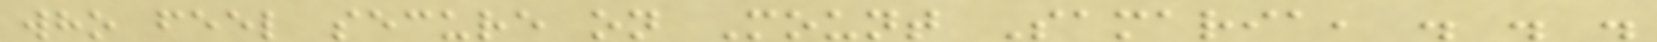who feel secure on Mount Samaria, . . .
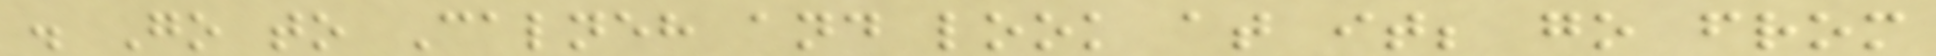. Go to Calneh and look at it; go from
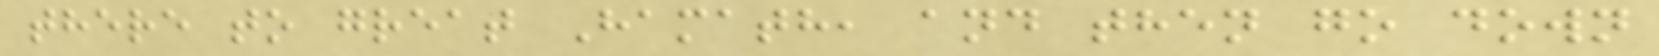there to great Hamath, and then go down
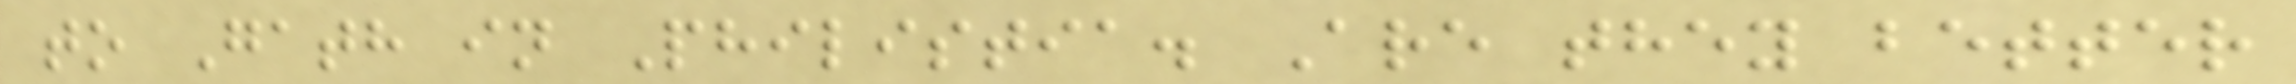to Gath in Philistia. Are they better
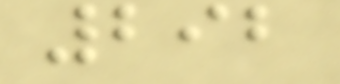292
